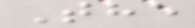The
